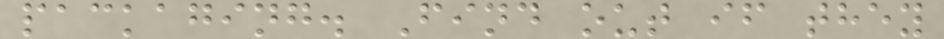packaging. Find out if they
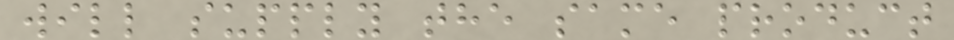will supply the same product
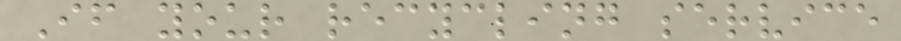If your recycling service
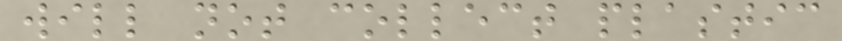will not collect plastic
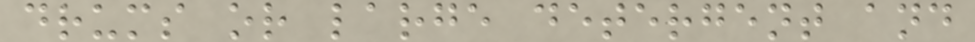drums or large detergent and
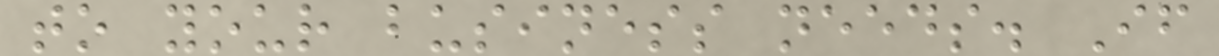to your business needs. If
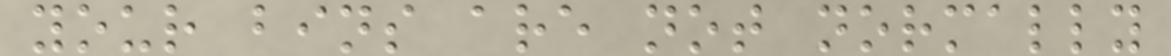your bins are not normally
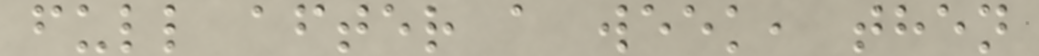full after a week, then
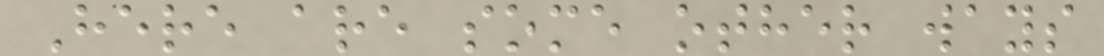Here are some other ways
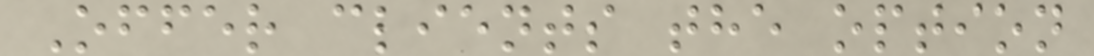Offer clients the option
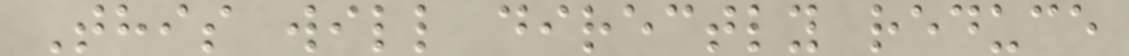This will directly reduce
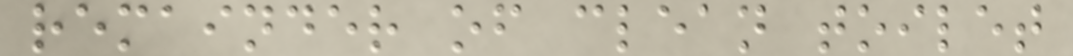remainder of clean toilet
